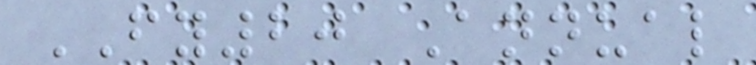FY20 Annual
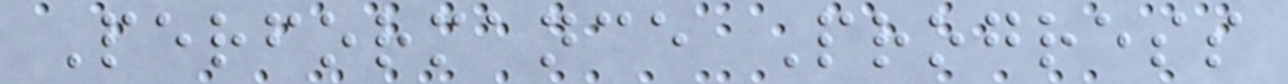Performance Progress
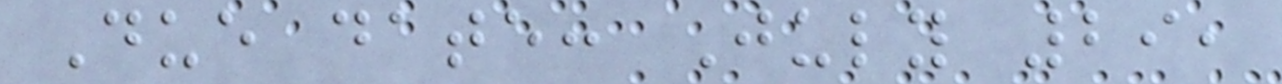Due date: July 29,
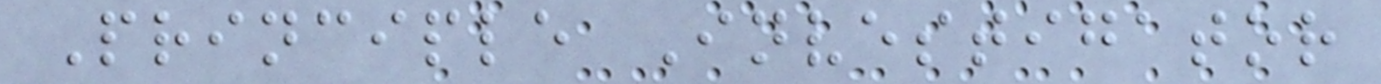Principle Investigator
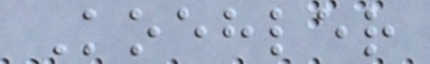Koehler
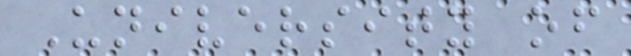University of
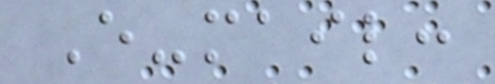E-mail:
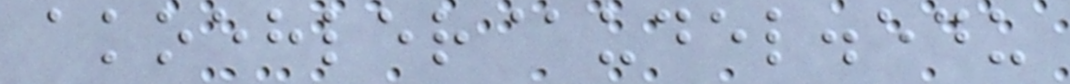akoehler@udel.edu
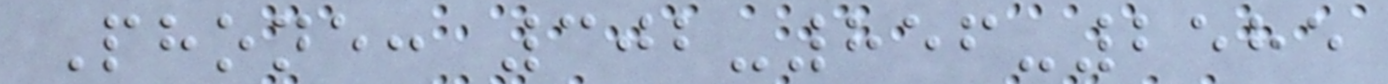Phone: 302-856-2585
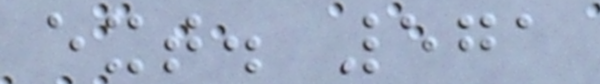ext. 571
